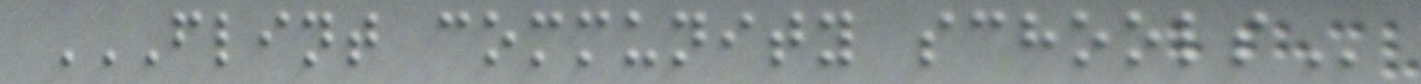FLINT COMMUNITY SCHOOLS
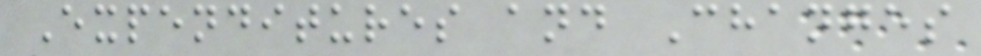Expenditures and Changes
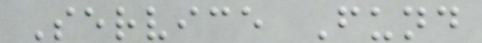Service Fund
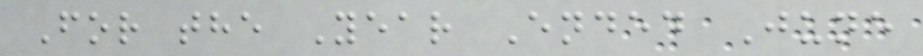For the Year Ended June
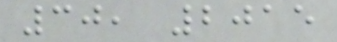30, 2015
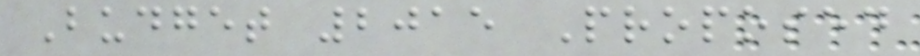Budget 2015 Proposed
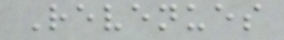Revenues
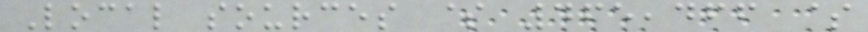Local sources $ 465,466 $
